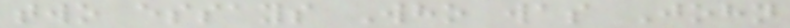two essays Who was John
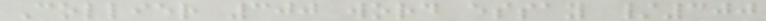Collier 300 word essay /300
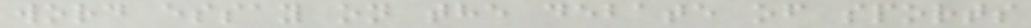word essay on the debate of sports
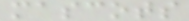mascots
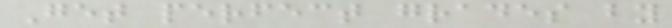Get perfect grades by
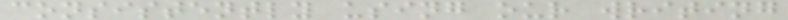consistently using our writing
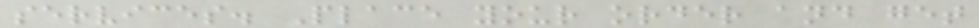services. Place your order and get
